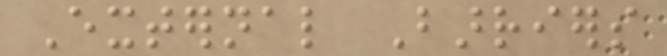External Barriers
